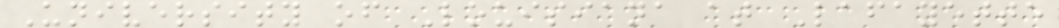University of Louisiana at Lafayette
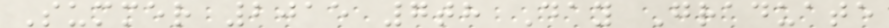Summer 2015 7th Day Graduate
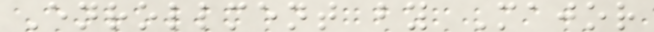Enrollment by Major
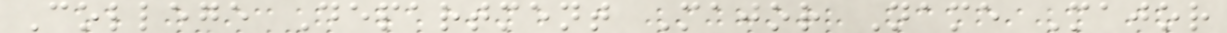College Department Major Name Major
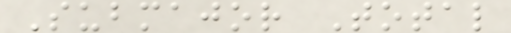Submajor Total
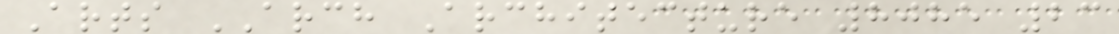Arts ARCH Architecture 8085 23
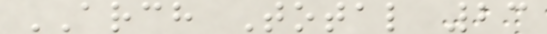ARCH Total 23
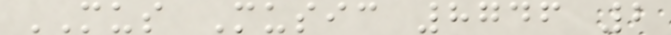MUS Music 8746 2
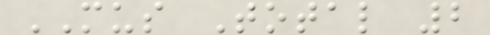MUS Total 2
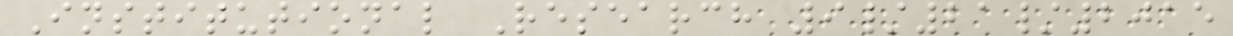Institutional Research 9/21/2015
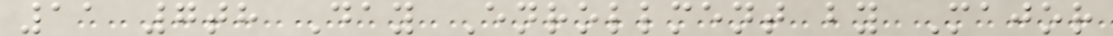11 7th Day Enrollment by Major
